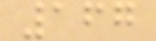167
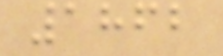1862
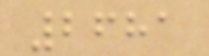2681
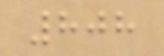808
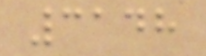3148
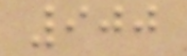900
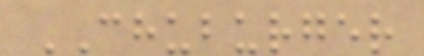CHUBURGER
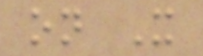on X
